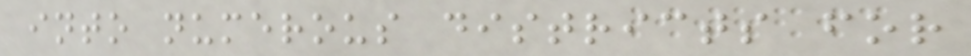into numerous districts for
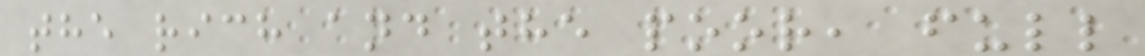the rich and the poor, full
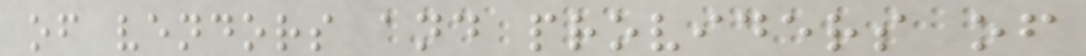of vendors and providers of
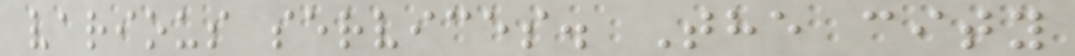various services. The city
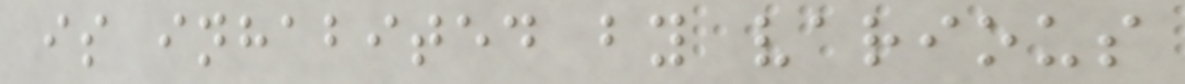is inhabited by various
